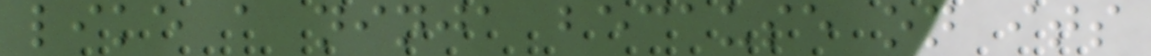like a ninja because on its
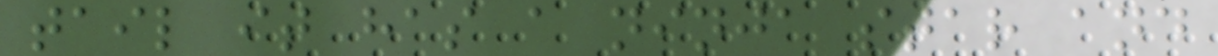tail it has a ninja star and
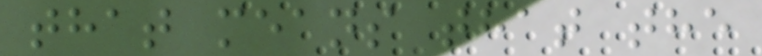that means that the
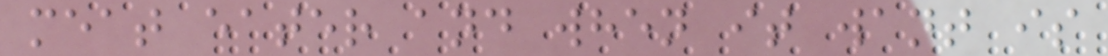meat eater and when it want is
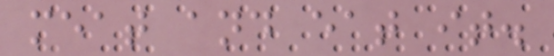meat and eat it.
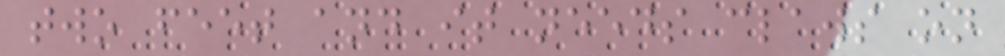two feet and it needs claws on
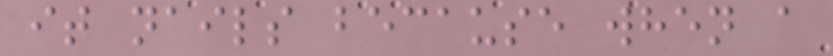it nails because when a
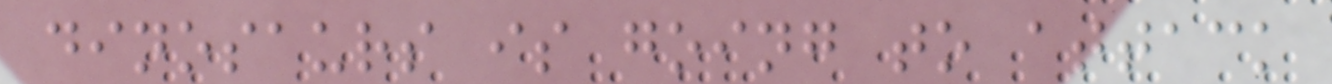dinosaurs is going to attack
